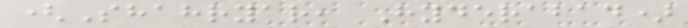(Shahryar, Hyderabad)
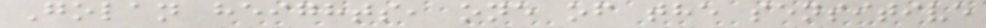Golan heights, one of the sensitive
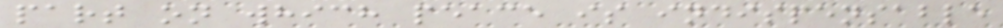part on which peace is indispensable
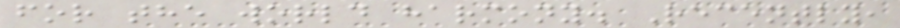for the world harmony. Recently,
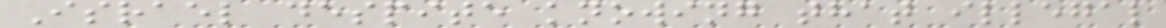Israel despite knowing that illegal
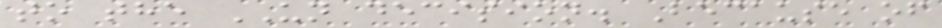to the UN decision. Because of
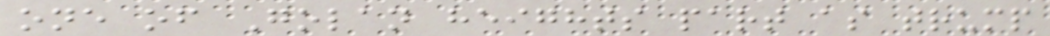one of Golan heights part as trump
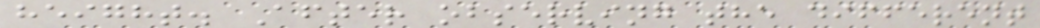height. After observing the different
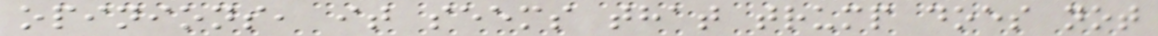opinions, it seems that trump does not
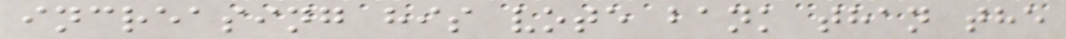increasing his vote bank than the
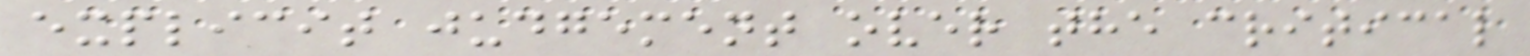explicit judgement over the critical
